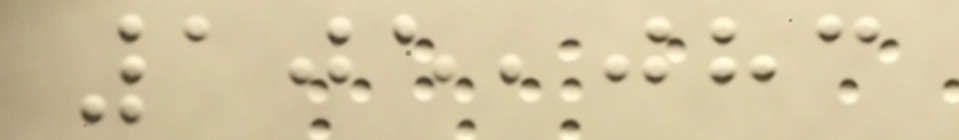105,083
